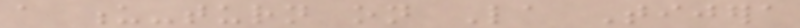a u-turn on La Tijera
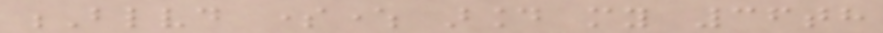Blvd somewhere around my 36th
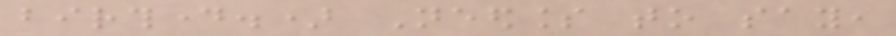birthday.) Needless to say,
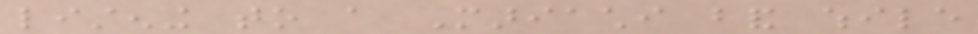listening to a Mariachi band while
